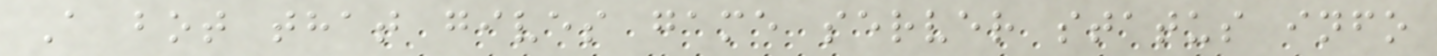A bot that gives game server status info
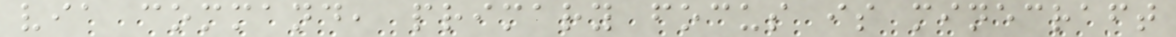via command, primary focus is minecraft
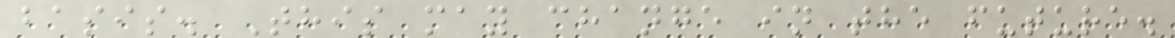basis. This may change in the future.
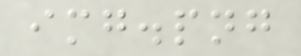img.png
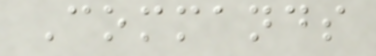Commands
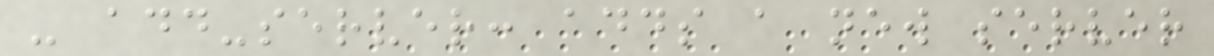- add-server: adds a new server
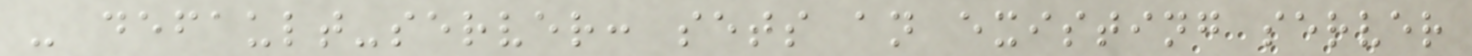- default-server: sets an existing server
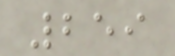259
